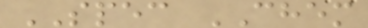SPEC CHEM
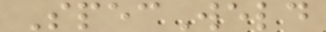SpecWeld
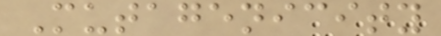Mutagenicity
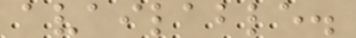available.
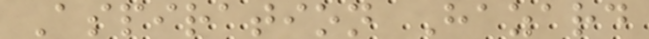Aspiration Hazard
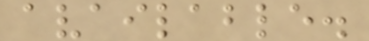available.
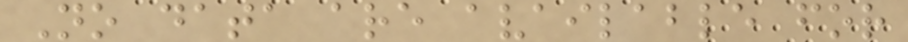No data are available for
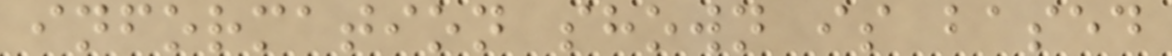information shown is based
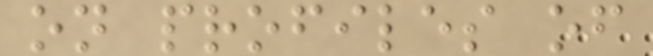on profiles of
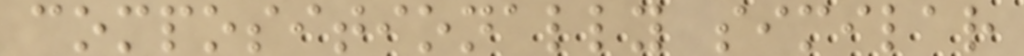compositionally similar
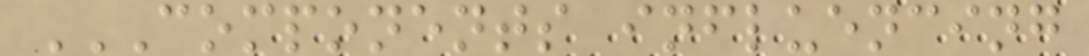COMPONENTS INFLUENCING
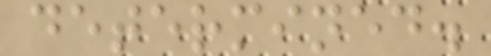determined.
